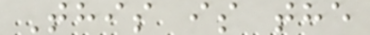This is the
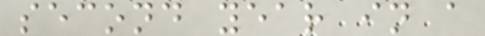second year in a
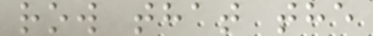row that the
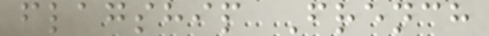flagship French
